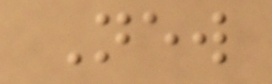New
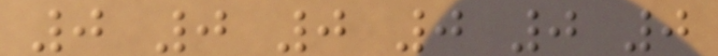0 0 0 0 0 0
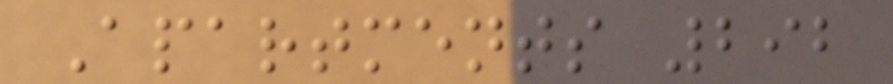Apartments 292
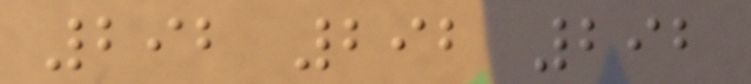292 292 292
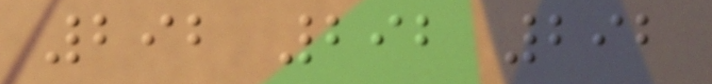292 292 292
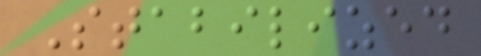Stabilized
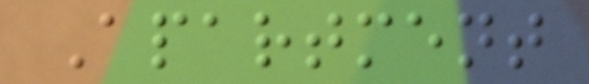Apartment
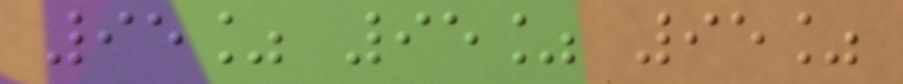95% 95% 95%
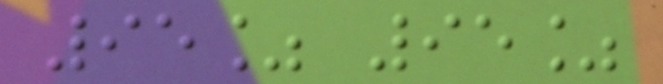95% 95%
